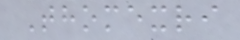Thomexri
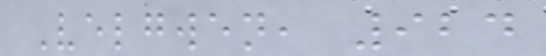Velgwen, 924
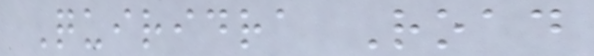Quiridra Road
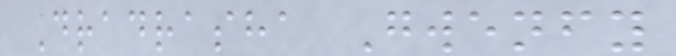Dradrasha Gwenfy
